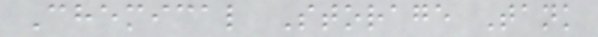Chemical Storage Tank
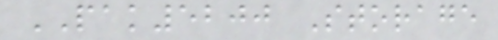PAK5200 Storage
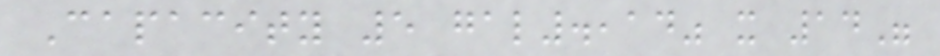Capacity 5 gal.,14" x 14"
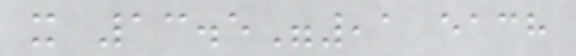x 13.5",1 each
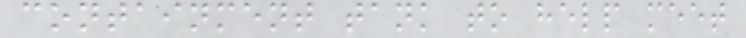containment tank to help meet
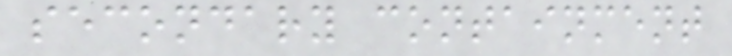secondary containment
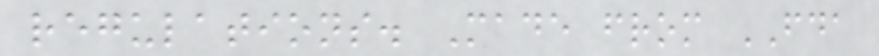regulations. Made from FDA
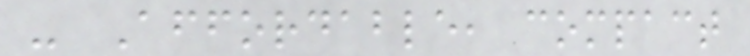- Affordable, compact
